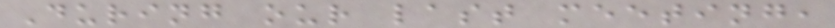During our last meeting,
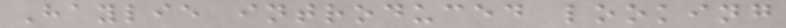Haylie introduced looking
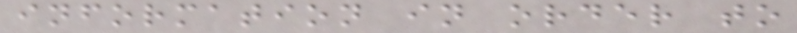information in order to
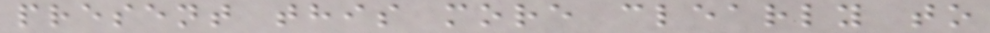present this more clearly to
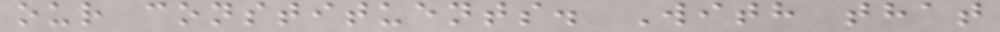our constituents. With that
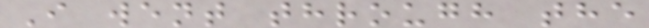I went through the
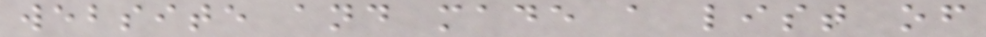website and made a list of
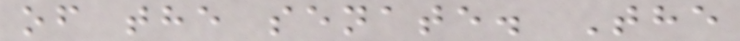of the senate. The
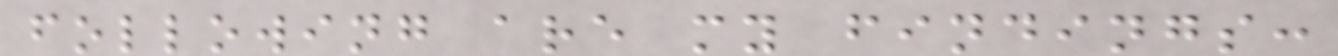following are my findings:
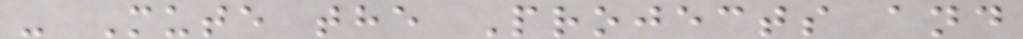- Mute the Projects and
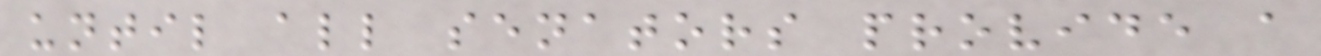until all senators provide a
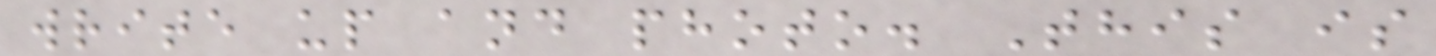write up and photo. This is
